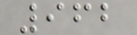962
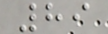89
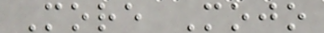More Mojo
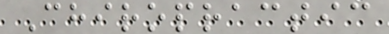Chiropractic
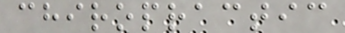chiropractic
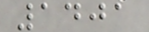1401
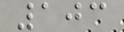103
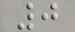0
